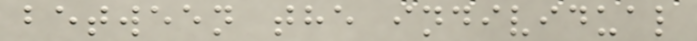between the individual
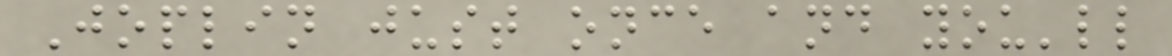Joplin just once and you'll
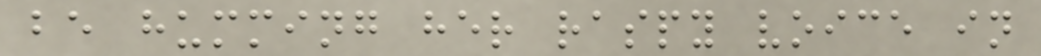be humming her raspy voice in
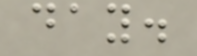day.
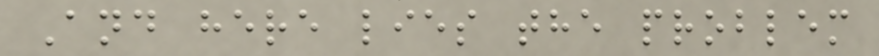And here lies the problem
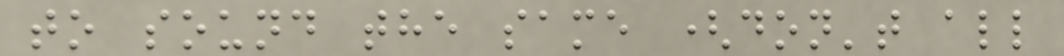to sound the same (don't all
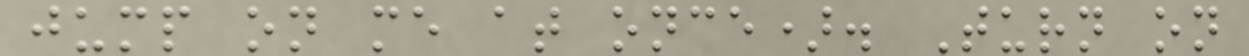jump on me at once). Turn on
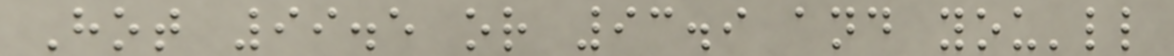Hot 99.5 or 93.9 and you'll
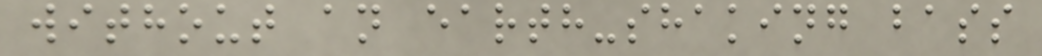without an earth-shaking bass
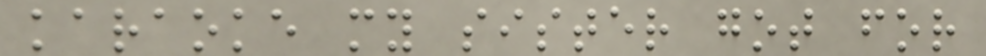karaoke my sister got for
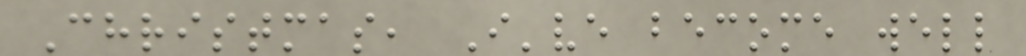Christmas, I've become well
